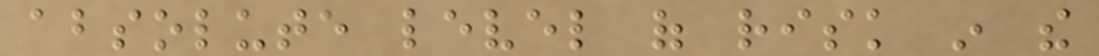absolute level of risk in the
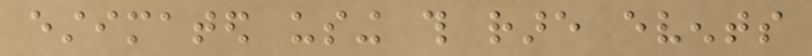estimated using this rare events
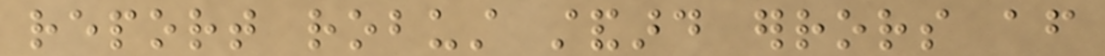report robust standard errors after
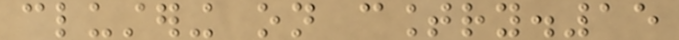clustering on country.15
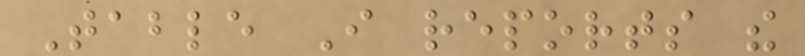Table I reports the
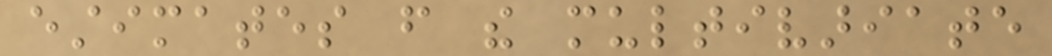estimates from the multivariate
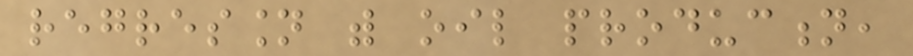regression with oil production,
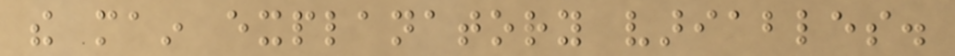the main explanatory variables.
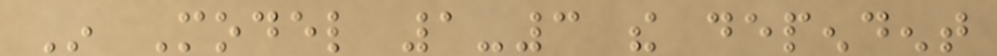In Model 1-3 the dependent
